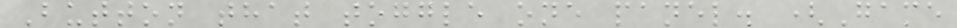Button that toggle one panel. (Game
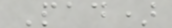Pad)
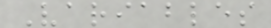Variables
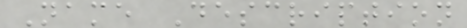Name Description
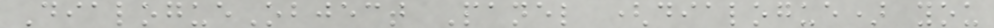DialogueObject Panel (dialogue) you
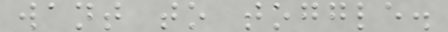want to toggle.
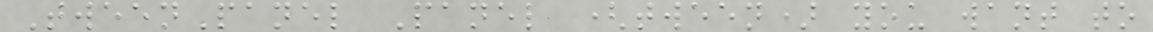TweenPanel Panel (tween) you want to
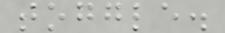toggle.
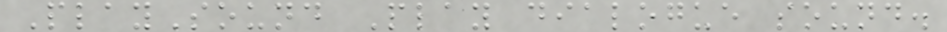PlaySound Play dialogue sound.
